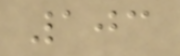103
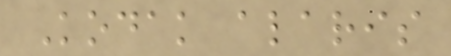Kodak alaris
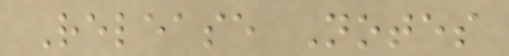Release Notes
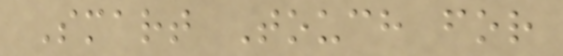Smart Touch for
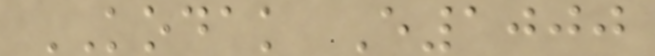KODAK E1000
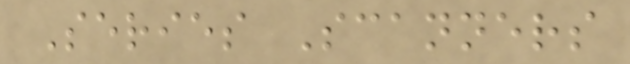Series Scanners
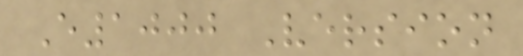E1000 Version
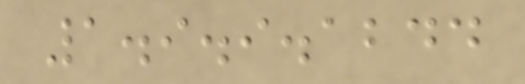1.9.9.1244
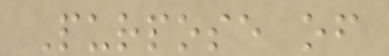Purpose of
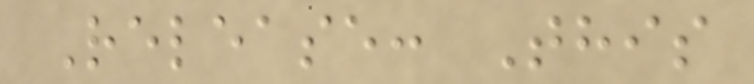Release: This
